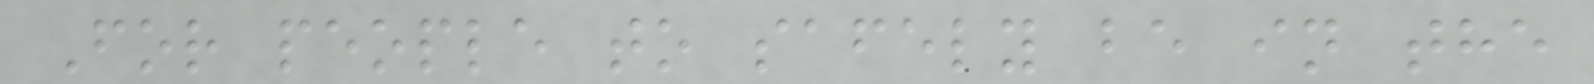For people to safely be in the
